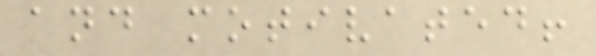and motivated!
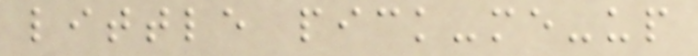little pick-me-up
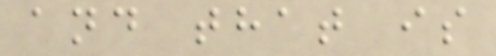and that is
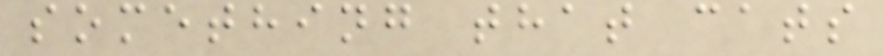something that cats
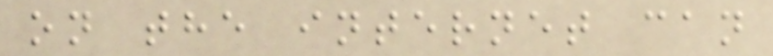on the internet can
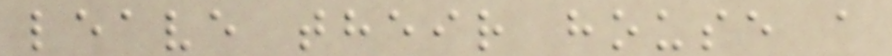leave their house a
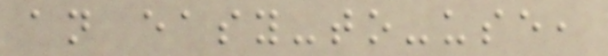an easy-to-use,
